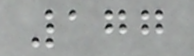177
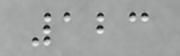123
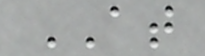AT
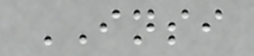INSI
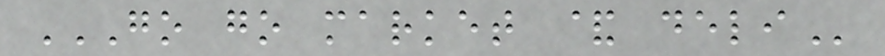GO GO MARKET & DELI
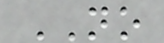NO
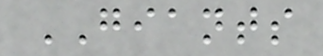GIANTS
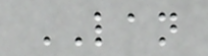LAN
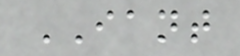IANT
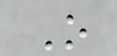O
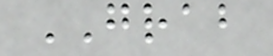GRAB
